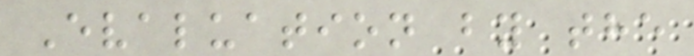Evaluation by the
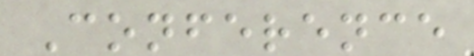Conference
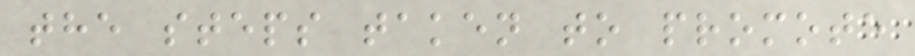the steps taken to promote
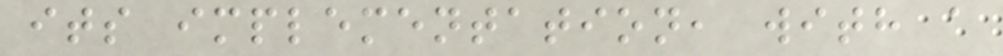its implementation, with a
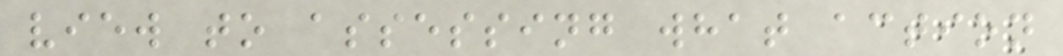view to assessing what action
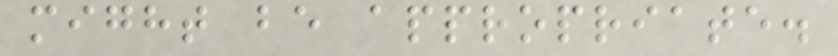might be appropriate.
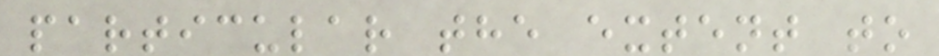particular the extent to
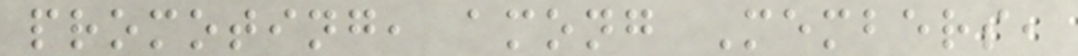promoting, among Members,
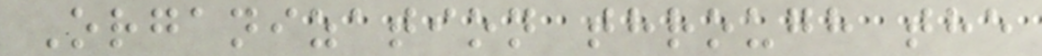Organization through the
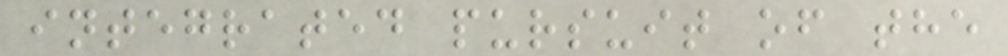integrated pursuit of the
